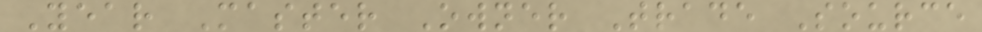Year Master Owner Trade Source
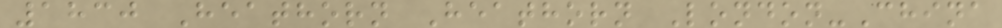1830 Heathorn Heathorn London-China
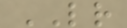LR
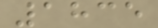1835
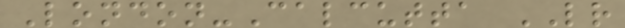London-Calcutta LR
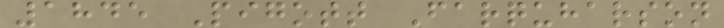1845 Pigott Farquharson
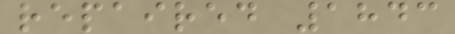repaired 1843
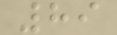89
